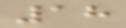18
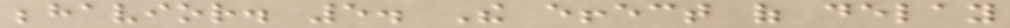behavior. 5. The effect of delay
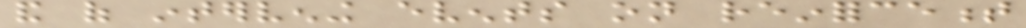and of intervening events on reinforcement
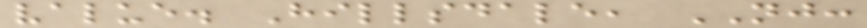value. Hillsdale, NJ:
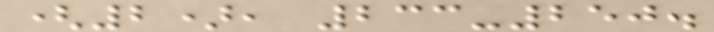(2), 233-250.
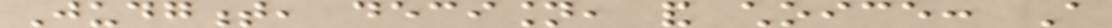Judgment, decision, and choice: A
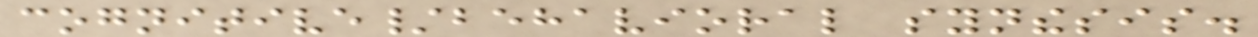cognitive/behavioral synthesis.
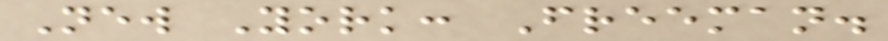New York: Freeman.
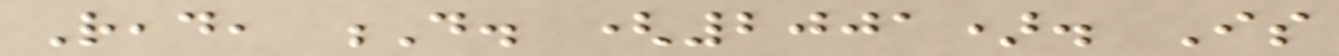Read, D. (2001). Is
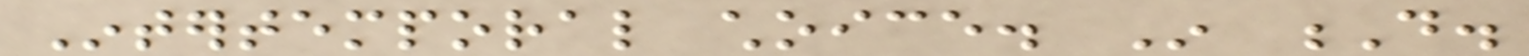Intertemporal choice. In D.
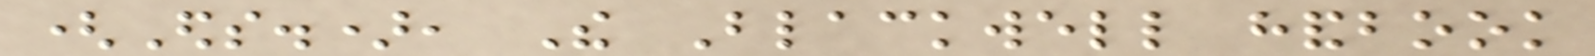(Eds.), The Blackwell handbook
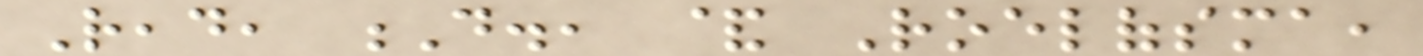Read, D., & Roelofsma,
